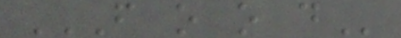F O O D
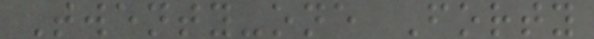Twenty-one Forty
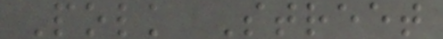Polk Street
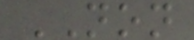NON
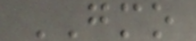GMO
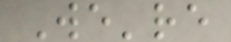We're
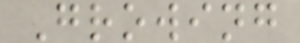Growing
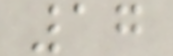17
